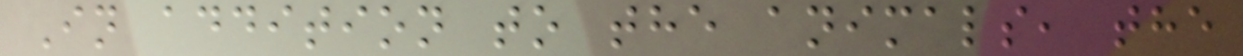In addition to the animals, the
